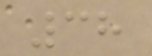38
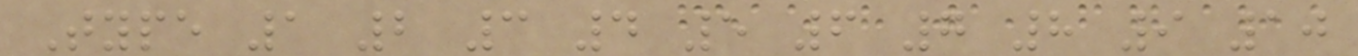Type 1 2 3 4 5 6 7 8 9 10
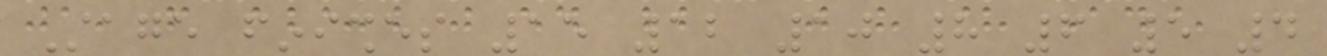Stage finishes 15 12 10 8 6 5 4
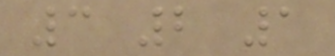3 2 1
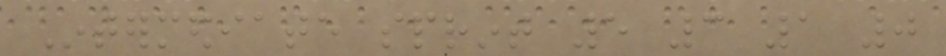Intermediate sprint 5 3 1 0
